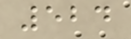524
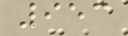953
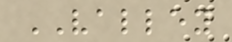VALLEY
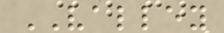VALLEY
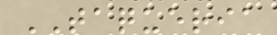TAQUERIA
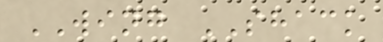WING SHACK
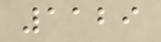1129
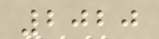2020
